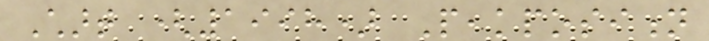Chart (1998) Peakposition
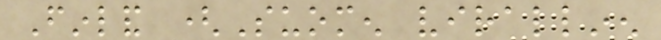Finland (Suomen virallinen
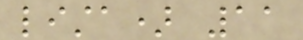lista) 11
